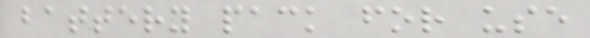battery pack for use
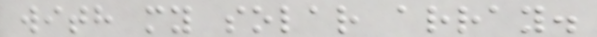with my solar array.
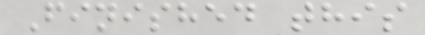Finished this
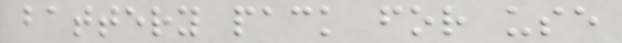battery pack for use
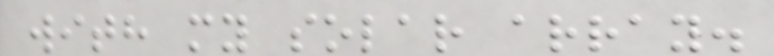with my solar array.
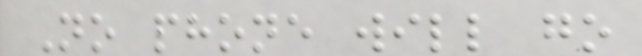No phone will go
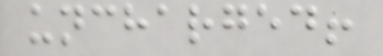uncharged!
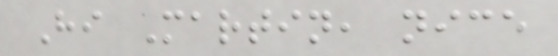Hi Martin, nice
